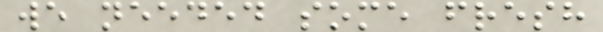we needed some fresh
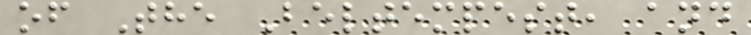of The Beltempest, and
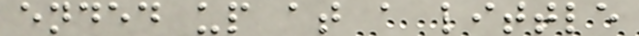ended up at a little
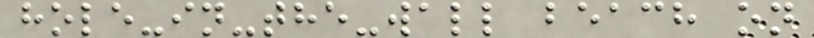hole-in-the-wall beach on
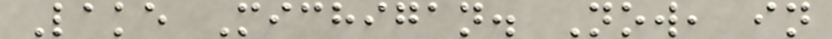Lake Michigan. Now, in
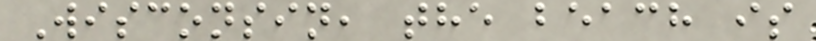Wisconsin, the beach is
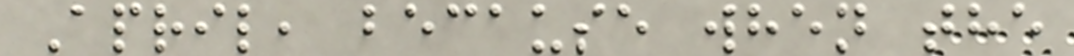April, because when the
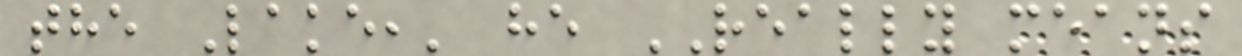the Lake,' he REALLY means
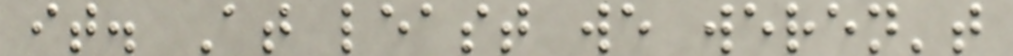it. At least we weren't
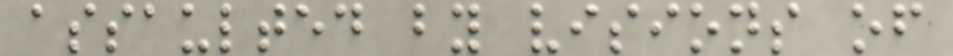assaulted by visions of
